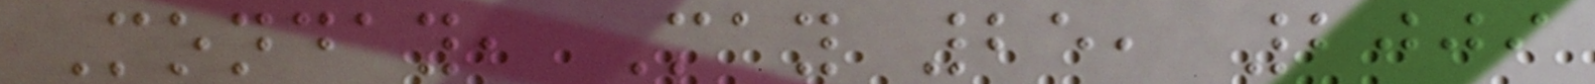Monday, May 25, 2009
